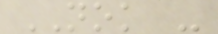NOK -
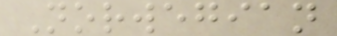Norwegian
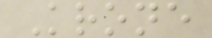Krone
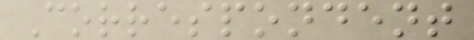Correspondent
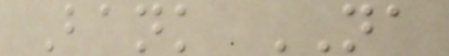Bank NA
